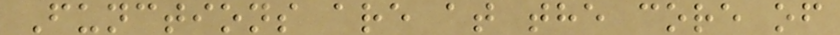Functions are at the core of
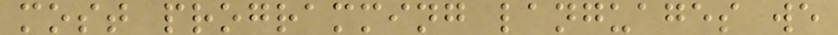most programming languages we
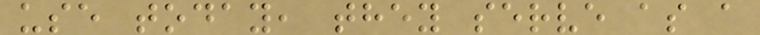use today, they serve as a
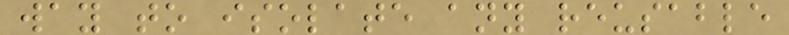way to isolate any reusable
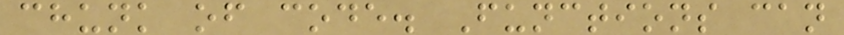chunk of code. Functions can
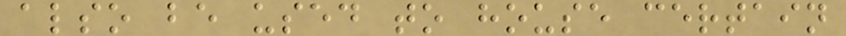also be used to house certain
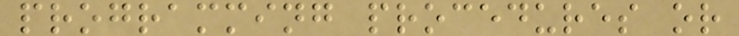programming procedures or
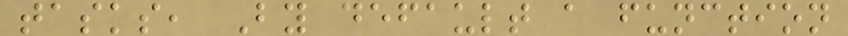tasks, By default a function
